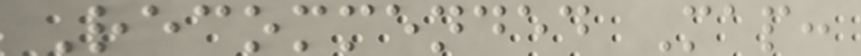Recommended Map:
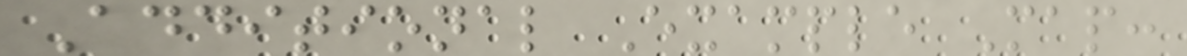Additional Example Map:
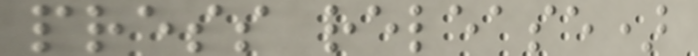press release)
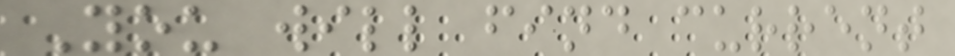You will find current
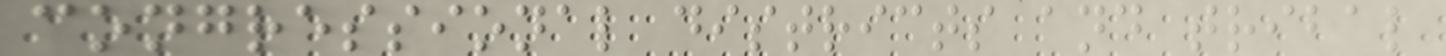congressional districts and tribal
